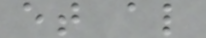et al
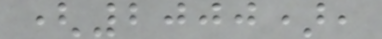(2000),
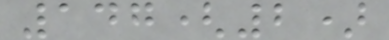147(2)
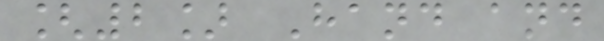[2] Hand and
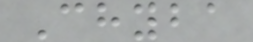Chyba
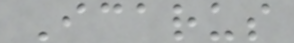Icarus
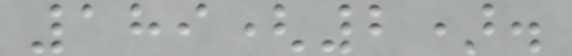189(2).
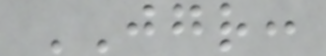JGR:
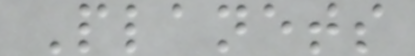Planets
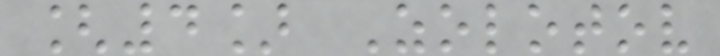[4] Zolotov
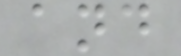and
